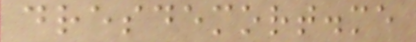dresdemort.me
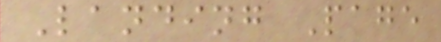Landing Page
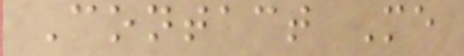Contact Me
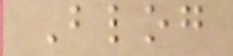Blog
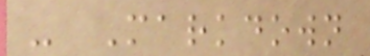- Markdown
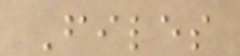Files
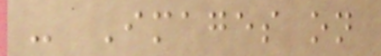- Images on
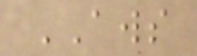AWS
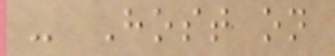- Host on
